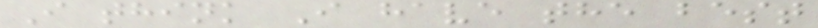I think I have the best
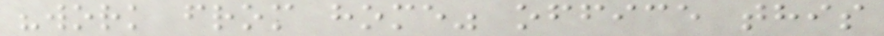"work from home" office this
